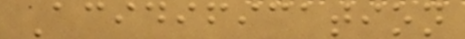Acidification
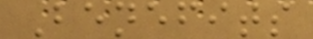Benefits
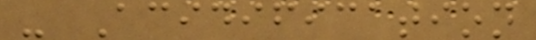- Acidification
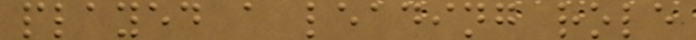played a leading role
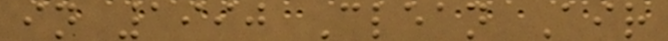in 1990 Clean Air
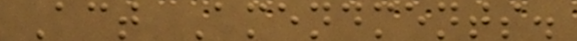Act Amendments.
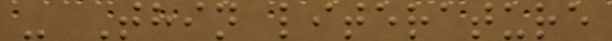- Thin literature
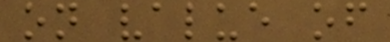on value of
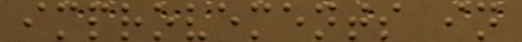improvements in
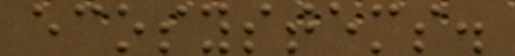ecosystems.
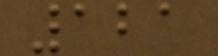121
